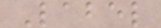Label
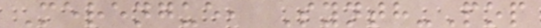Merengue, Synth-Pop
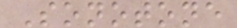Sonotone
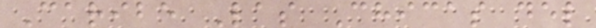Caribe Las Chicas del
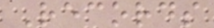Records
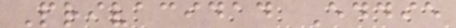Privacidad Eddie
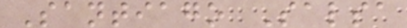Santiago Salsa
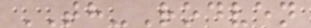TH-Rodven
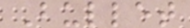Bullet
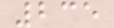235
